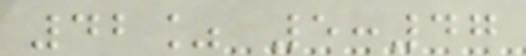42% 5:47
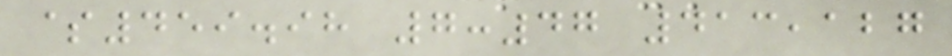$459.98 7:47 413,127
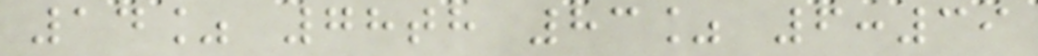14% 78th 83% 6:39
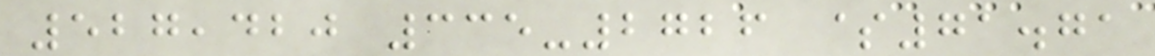527,420 335-2726 $71.71
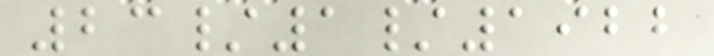23/1/1922
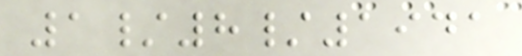1/8/1941
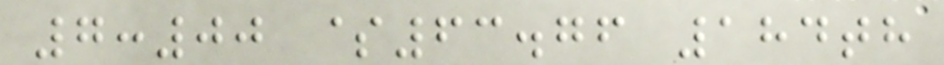7:00 $63.76 184th
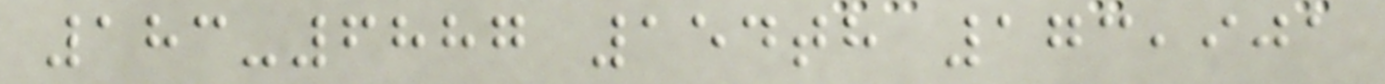183-6887 154th 173,901
